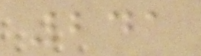241
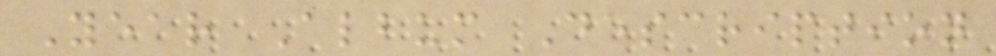Year Album Description
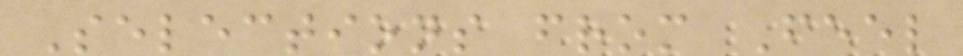Selections from Feel
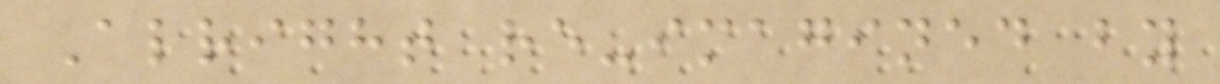Alright re-imagined by
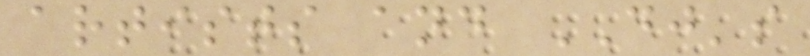artists and DJ's
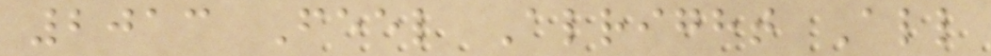2013 Feel Alright All
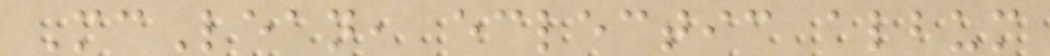McLean, eclectic album
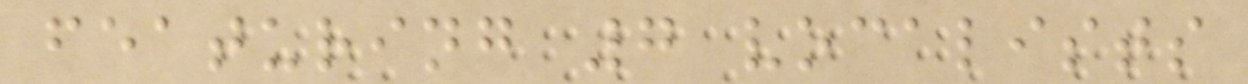featuring 7 vocalists
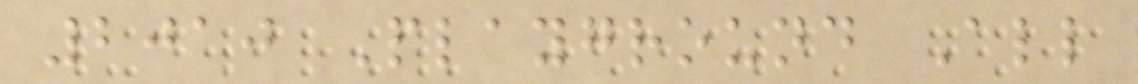2010 Playground All
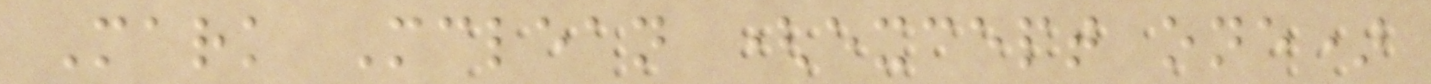Mark Mclean (except one)
